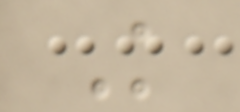K
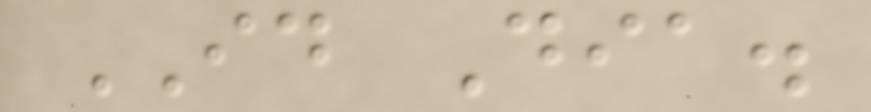ID Dia.
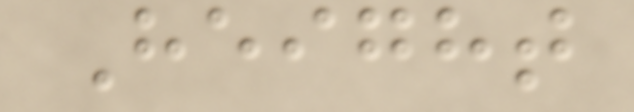Height
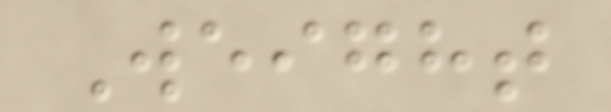Weight
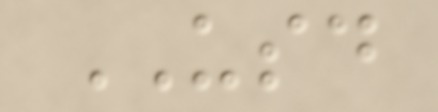USD
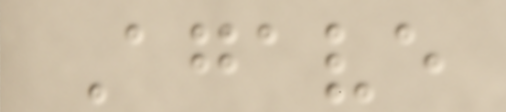Agave
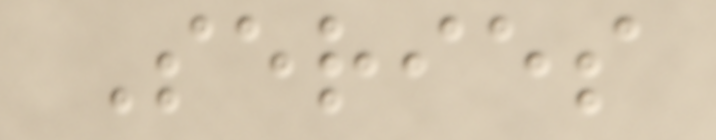Series
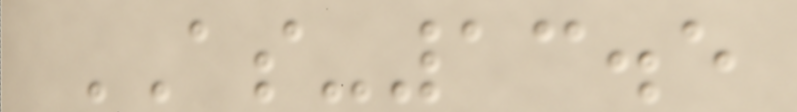AS-13.5
